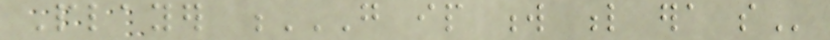Player G IP W L ERA SO
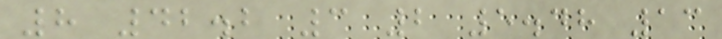8 42.2 3 2 5.48 13
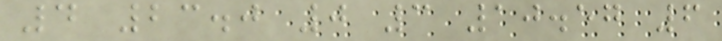4 23.0 0 3 10.57 6
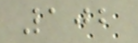102
